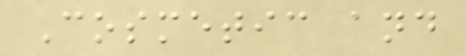Cosmetic and
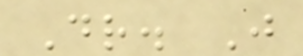Dr. J
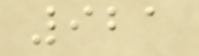921
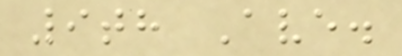9th Ave.
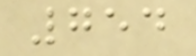754
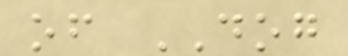of DOG
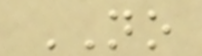NO
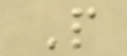P
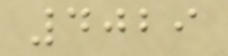4029
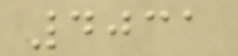4031
